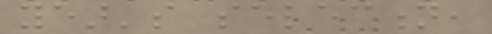year's selection,
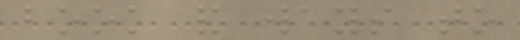book and ways to
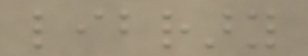library
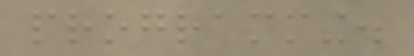programming.
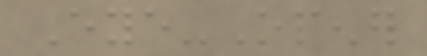Eye-Opener
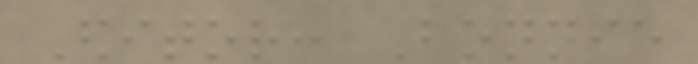Editor: Bonnie
